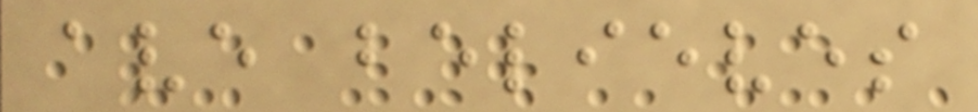ave believes
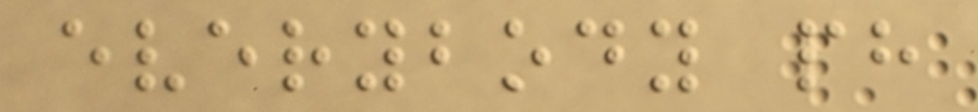everybody ph
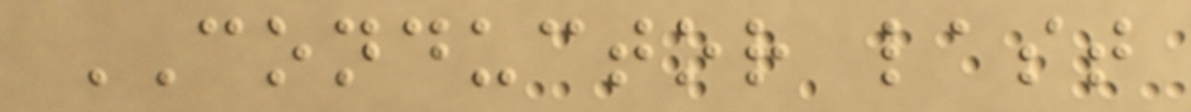CONDUCTOR last
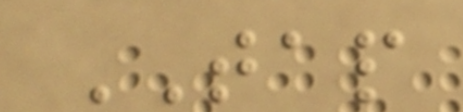TAP
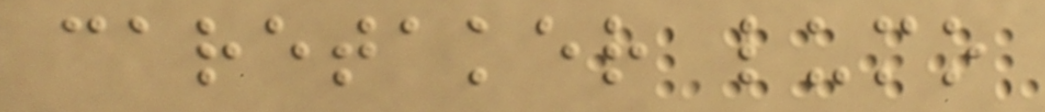caretaker lumo
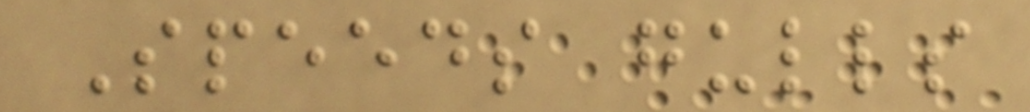Speeds gulls
